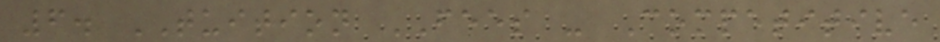6. TUITION FEES - Competitive
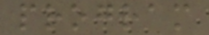program
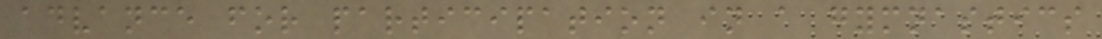advance for participation in a gymnastics
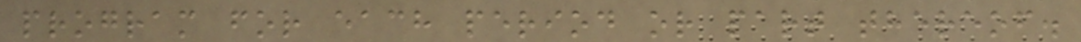program for each period or part thereof.
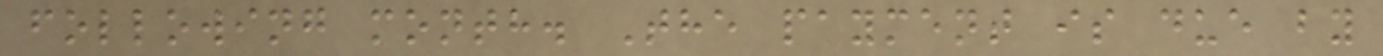following month. The payment is due by
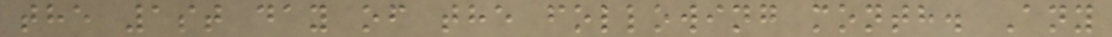the 1st day of the following month. Any
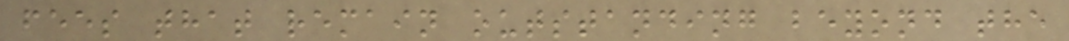fees that remain outstanding beyond the
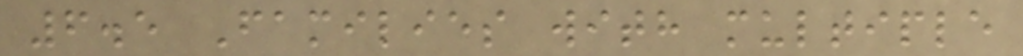6.5 Families with multiple
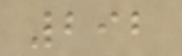292
